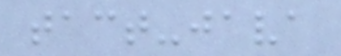tact-java
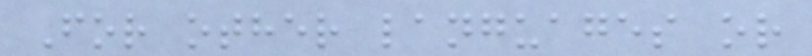For other languages or
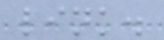link.
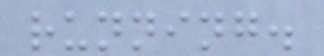running.
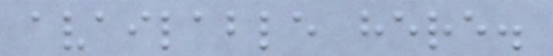available here.
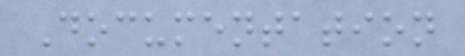Documentation
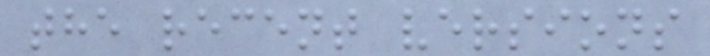the recent versions
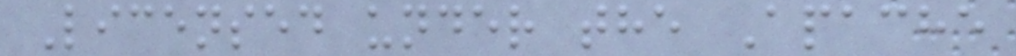Licensed under the Apache
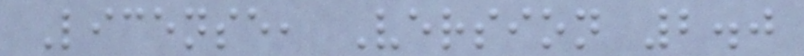License, Version 2.0
